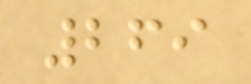269
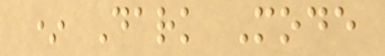* Dark Mode
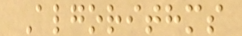Algorithms
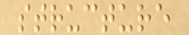structure
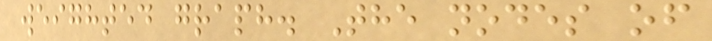weighted graph. The nodes of
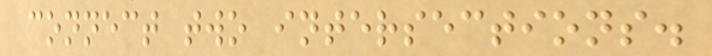connect two intersections.
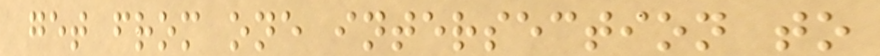get from one intersection to
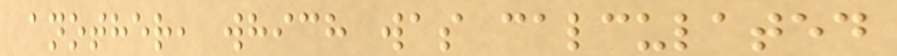another, which was calculated
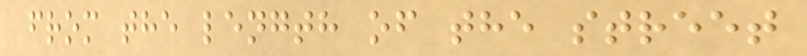from the length of the street
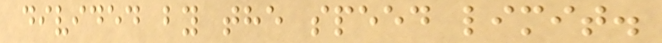divided by the speed limit.
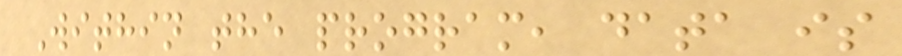Within the program, data is
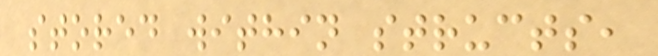stored within structs,
